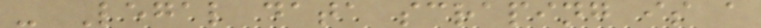- Legal data scraping is a
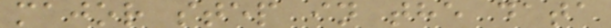major step in the data
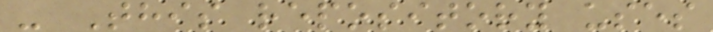- This repository uses
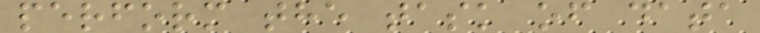perform the task of data
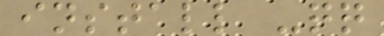install -qq
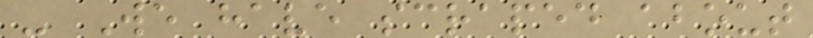- We have scraped about
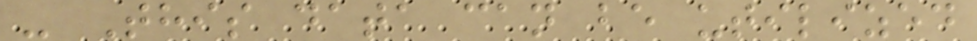- This data can be utilized
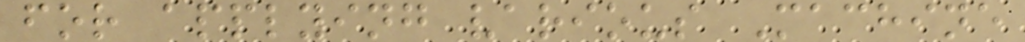for applying various Machine
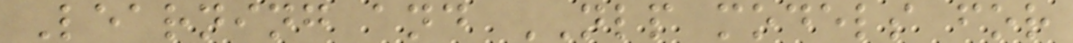Learning and NLP models for
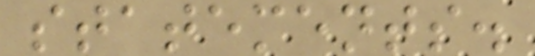statements.
